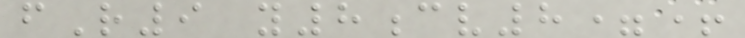fR9 y8cv8=+
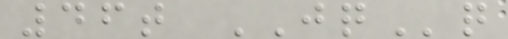46t JQq
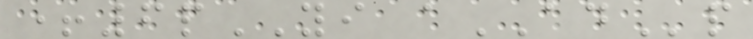+6pYI aADp
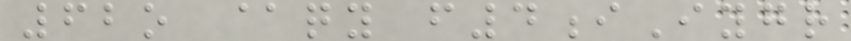62o @qy f4iIygr
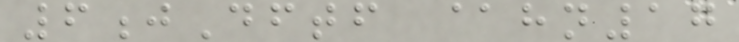6jDftf @hn17
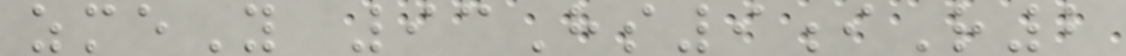zmeY 93Hs9iR2
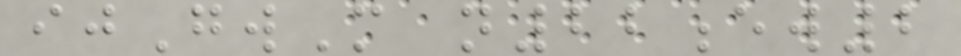ijGwM n22ew2
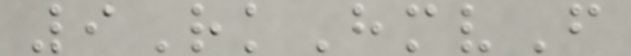9RkHmvF
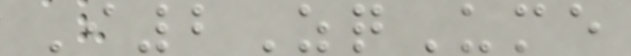I2ZqUme
